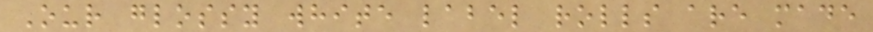Our glossy white label rolls are made
